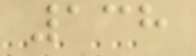138
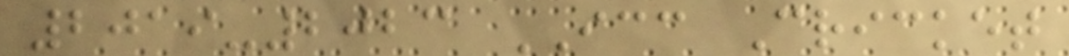2019-2023 ICC Cricket
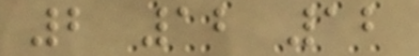2 12 12
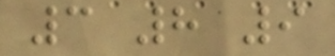3 8 9
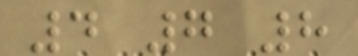4 7 8
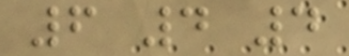6 4 4
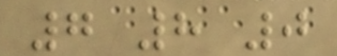7 8 0
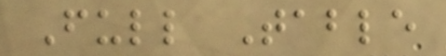Full Table
